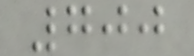700
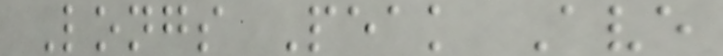Longs Peak Ave
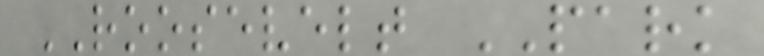ROOSEVELT PARK
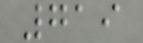719
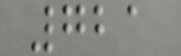721
